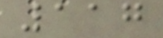117
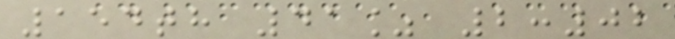154th 41% 2:02
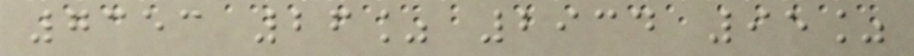7353 26% 2934 95%
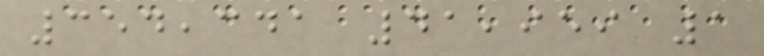354,341 41,959 1
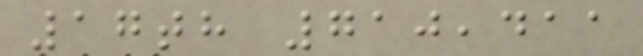17th 710,411
